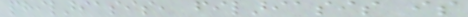philariasis, filariasis is
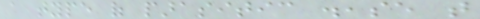a type of parasitic disease that
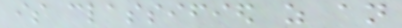is classified as an
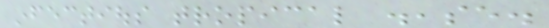infectious tropical disease.
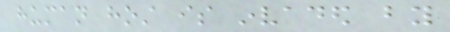human host is invaded by
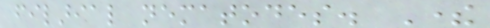filarial nematodes. There
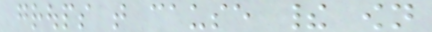groups that cause their own
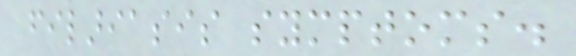filariasis symptoms.
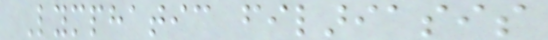Lymphatic filariasis
